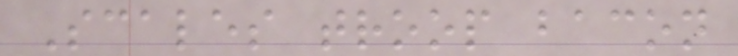Scales troop bacon
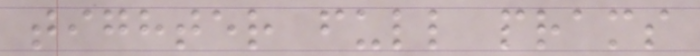tighter full prams
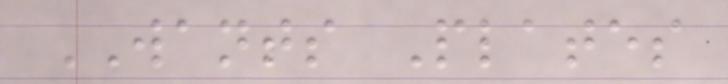WANTS Plates
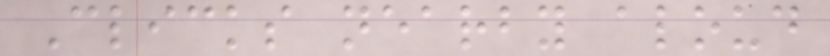Clicks nearby aloud
